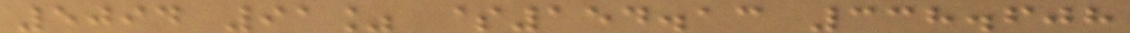5094 91% $154.13 338.608
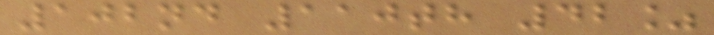102nd 110th 42%
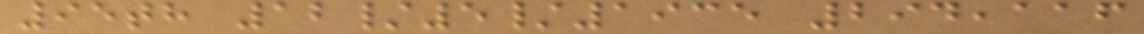95th 12/5/1935 294,116
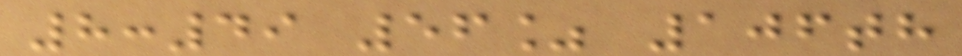8:49 56% 106th
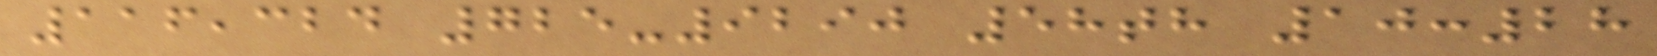116,324 725-9290 58th 10:28
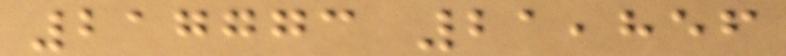217773 21,856
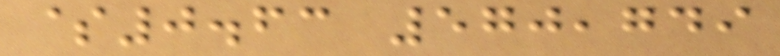$0.63 570,749
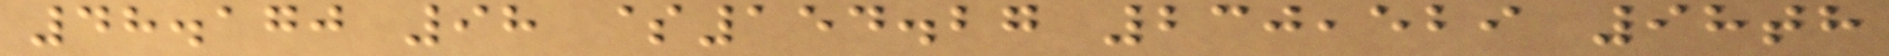48.170 98 $154.27 230,529 98th
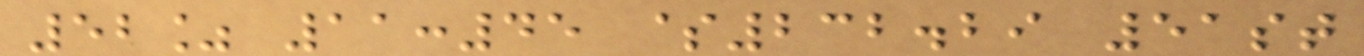52% 11:45 $232.29 51st
